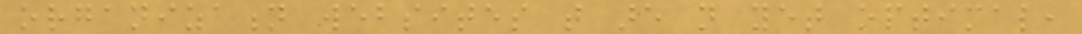organization websites that are not yet optimal,
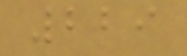229
